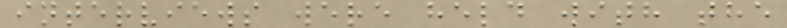interviews were held with the
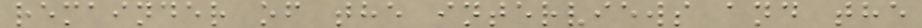remainder of the interviews and the
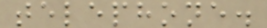telephone.
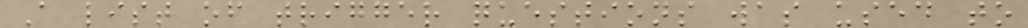A list of trigger questions was used to
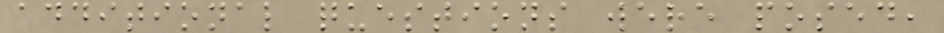additional questions were posed,
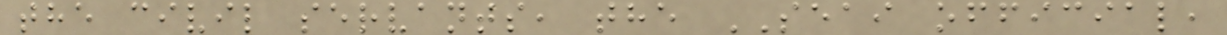the civil servants, the SEAI official,
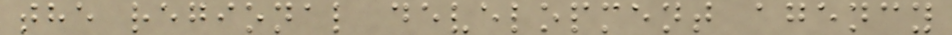the regional development agency
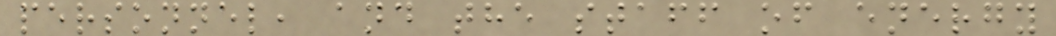personnel, and the staff of energy
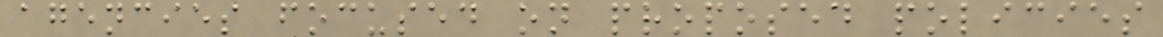agencies focused on proposed policies
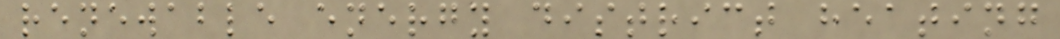renewable energy district heating
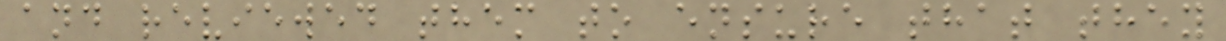and reviewed them to ensure that they
